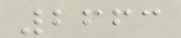2663
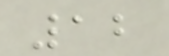12
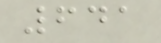641
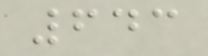643
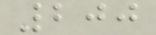200
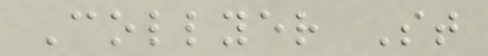Collyer St
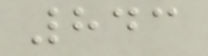843
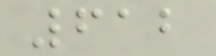612
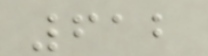612
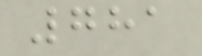781
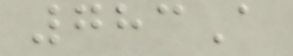783A
